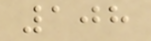108
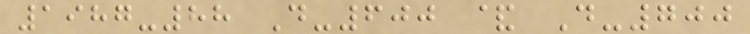1987-88 D-600 & D-700
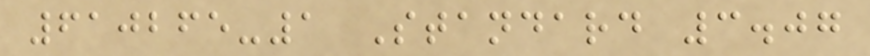610265-1 Standard 3.07
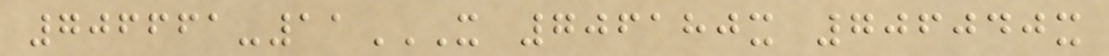706661-11X 706180X 706040X
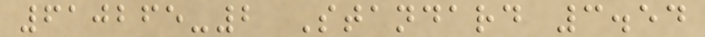610265-2 Standard 3.54
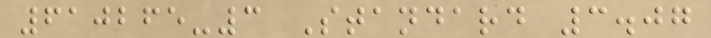610265-3 Standard 3.07
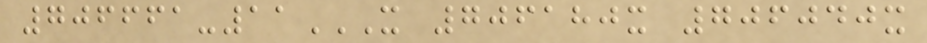706661-11X 706180X 706040X
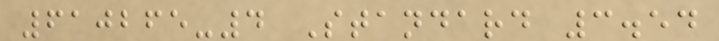610265-4 Standard 3.54
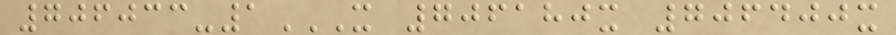706033-1X 706180X 706400X
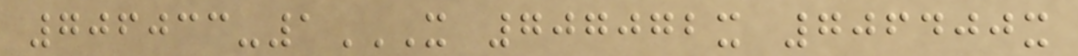706033-1X 707072X 706400X
